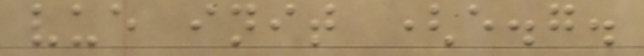vue init (e.g.
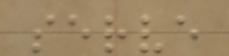serve
